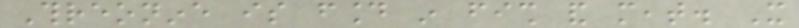Threonine is found in fish and meat. It
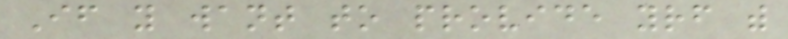If you want to provide yourself with
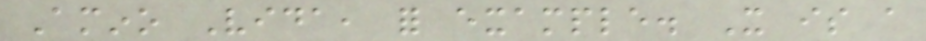Amino Vida, for example. It is a
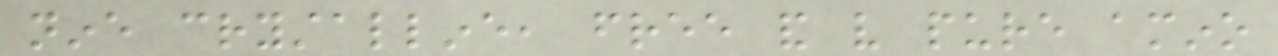nine crystalline, free and very pure amino
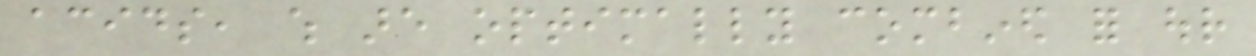acids, which are optimally combined for our
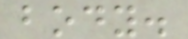body.
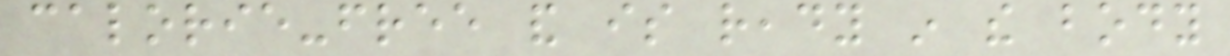calorie-free and is ready in the body
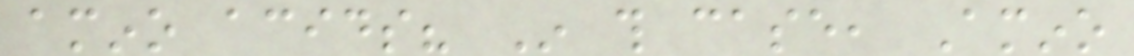amino acids? In this case, Amino
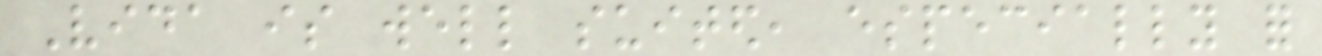Vida is well suited, especially for
